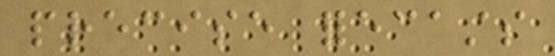precise forecasts
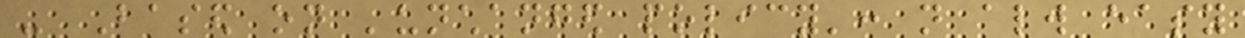- Based on 'unchanged policy': not always easy
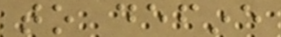to define
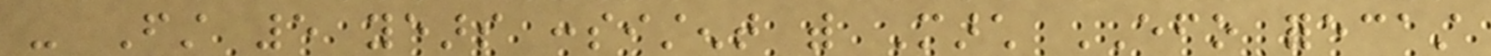- First 5 years consistent with March EFO forecast
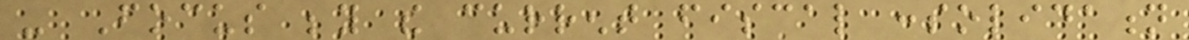- Focus beyond the current fiscal consolidation
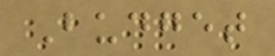Budget
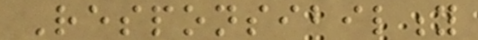Responsibility
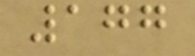177
